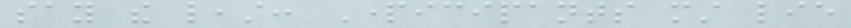say the least: Participants must lie
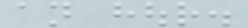an hour.
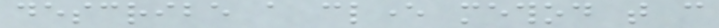describe a clever method that can
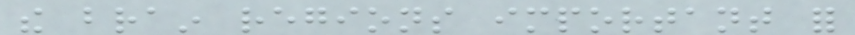the brain regions important for
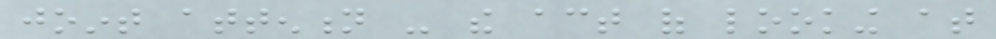joint attention - the act of looking at
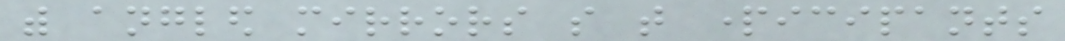with angled mirrors so that participants
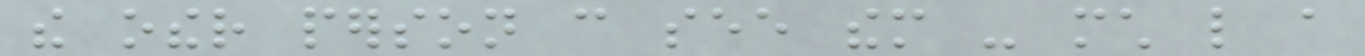the other person can see them - much like a
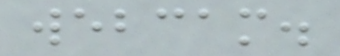webcam.
